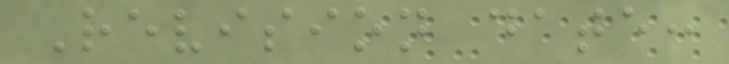Revision date:
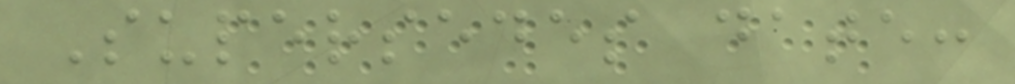Supersedes date:
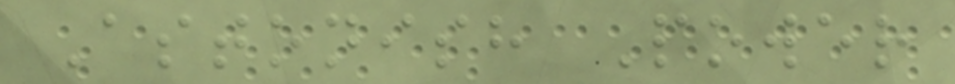Astonish Power
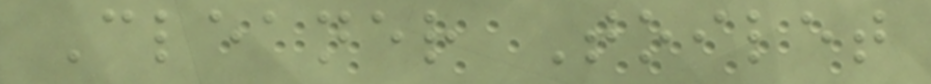Cleaner Toilet
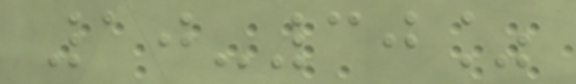10-30%
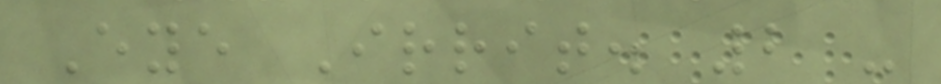Eye Irrit. 2 -
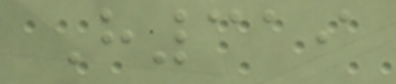H319
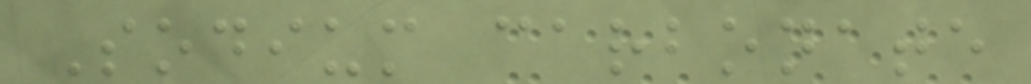Sodium carbonate
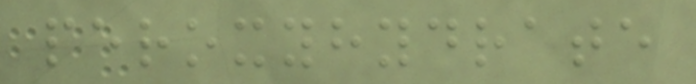peroxyhydrate
